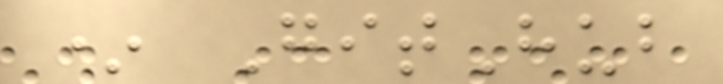* GitHub
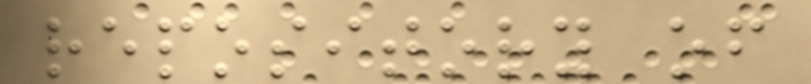repository of
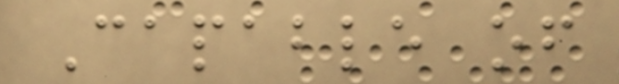Capable of
